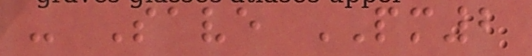- Save PM2
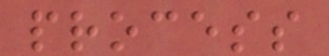process
